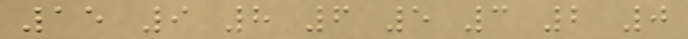15 9 8 6 5 3 2 0
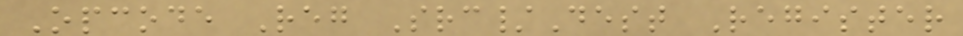Opcode Reg Src/Dest Register
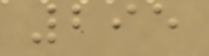295
